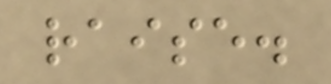raise.
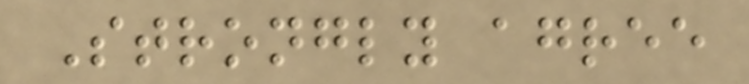Strongly agree
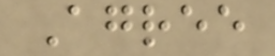Agree
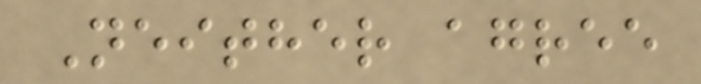Neither agree
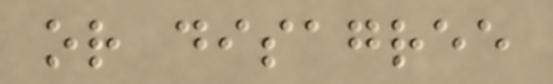or disagree
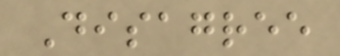Disagree
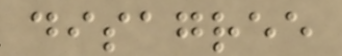disagree
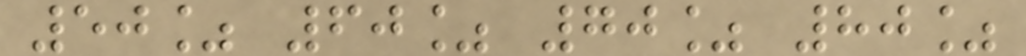50% 60% 70% 80%
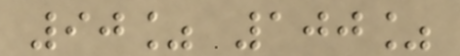90% 100%
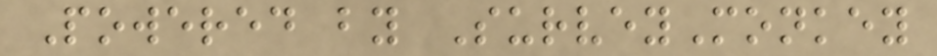Powered by SurveyMonkey
